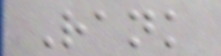Rank
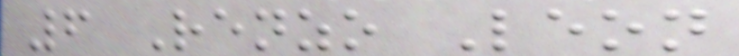6 Renzo Leon
